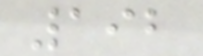192
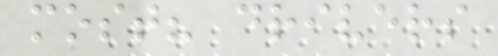most? drivers
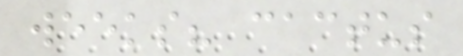weeks? cactus
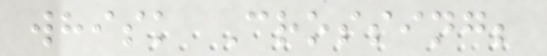whisk Crossing;
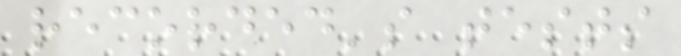recorded's tests
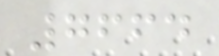7664
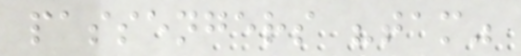passengers "tam"
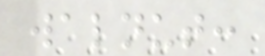walnut:
